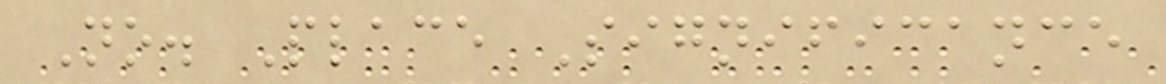No. Place Significance
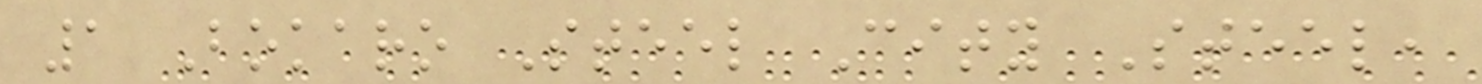1 Bokaro Steel City Steel,
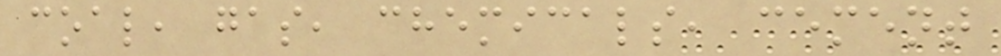coal, gas, chemicals, cement
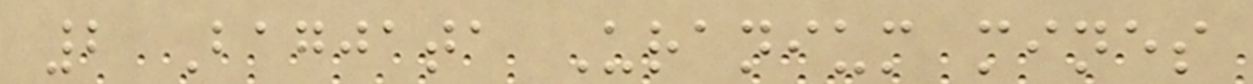2 Bagjata Uranium mines
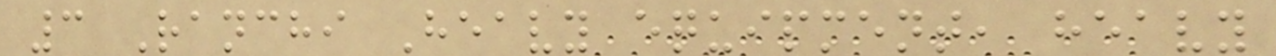3 Ranchi Heavy equipment, heavy
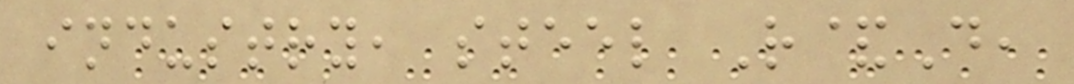industry, steel R&D,
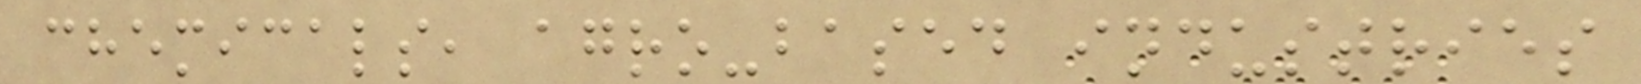chemicals, agro-based industries
